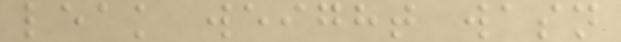leak weight wasn
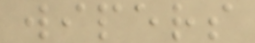wipers
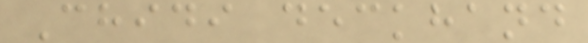Chidi deckhand
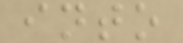into
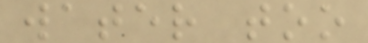water too
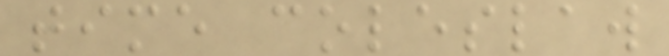time coleslaw
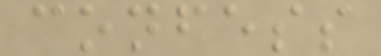confess
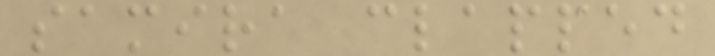samira clapped
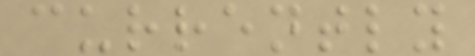currently
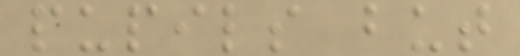pupils but
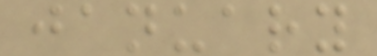january
